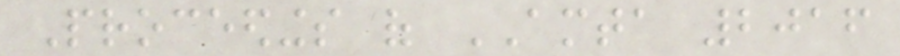Proceedings of AMTA 2016
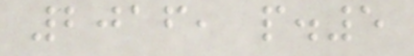2016, p.5
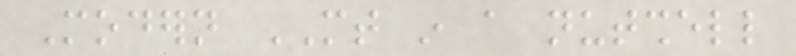Modern MT in a nutshell
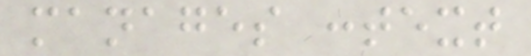manages context
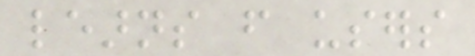learns from users
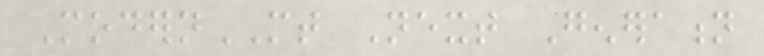ModernMT Next Generation
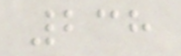238
